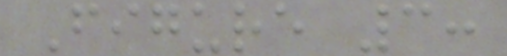Figure 3:
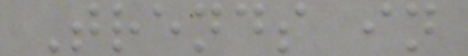Trends in
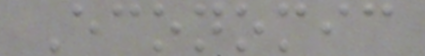Economic
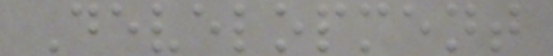Development
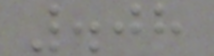.08
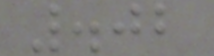.02
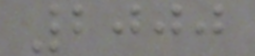2000
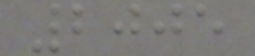2005
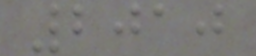2010
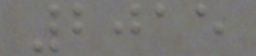2015
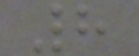8
